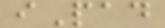iPad
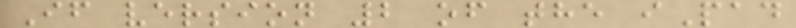If version 2 of the iPad
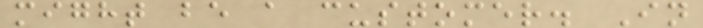might be a customer. In
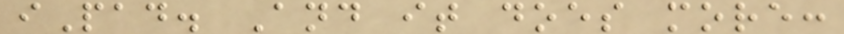iPad. And it does more:
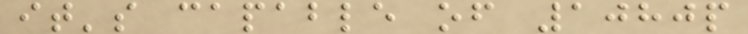it's capable of 1080p
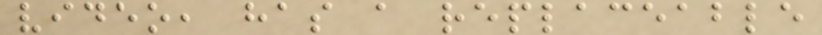video, has a replaceable
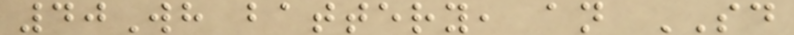40Wh battery, an SD
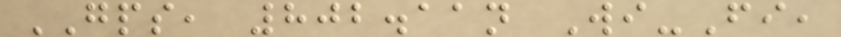GPS, 802.11n Wi-Fi,
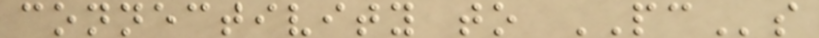connectivity to PCs
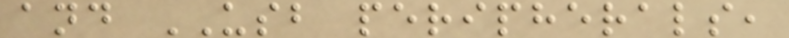and USB peripherals,
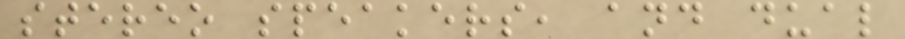stereo speakers, and dual
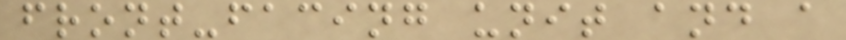front-facing unit and a
